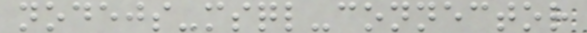nodejs-msql-connector
